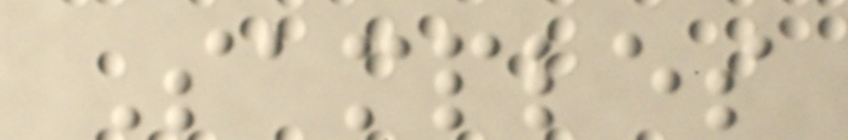Samples
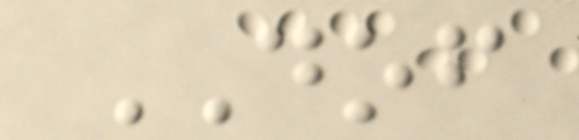DOF
